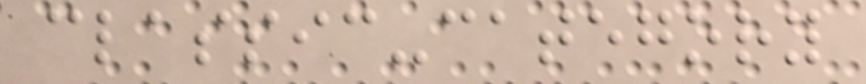classic-category
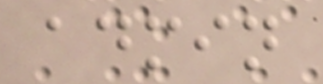admin
